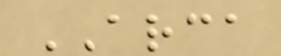ARCA
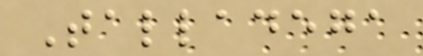Talladega
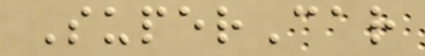SuperCar
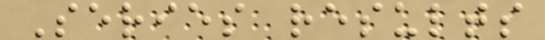Series results
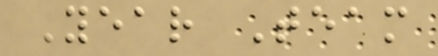Year Team
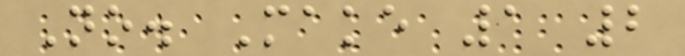No. Make 1 2
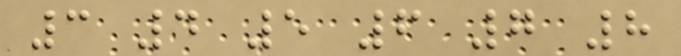3 4 5 6 7 8
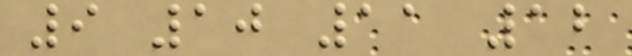9 10 11 12
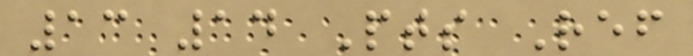13 14 Pts Ref
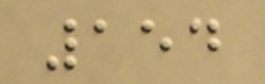154
